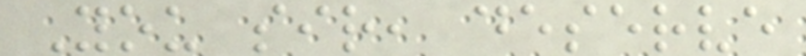You sir, deserve
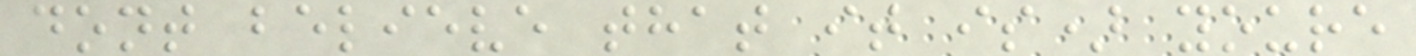dont believe that it is) youre
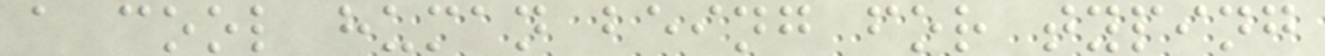a cool human being for typing
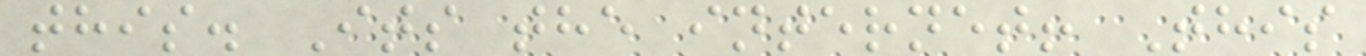this. Its the internet! This
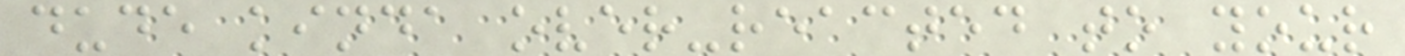dude kinda over-reacted to your
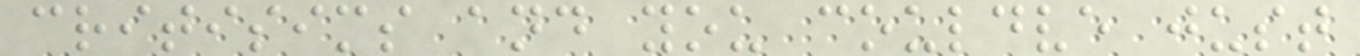critisims and you couldve just
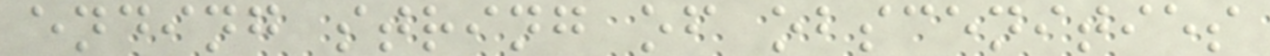ending string of obscenities
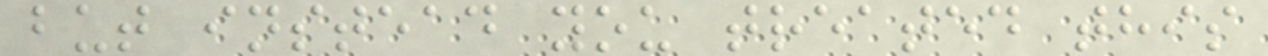but instead you treated this
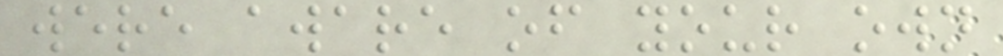were aware of your own
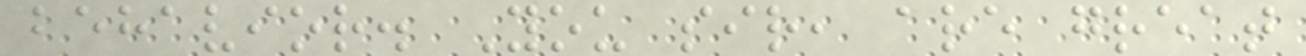behavior. You sir, are great
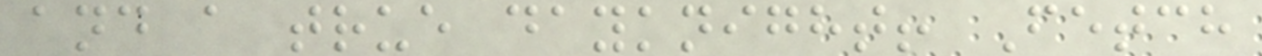and a true dayknight! Fetch
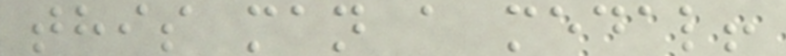this man a medal!
